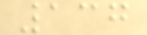137
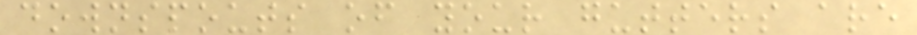downspouts of your gutters are
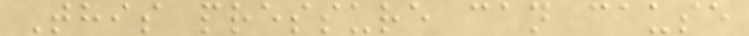This pressure can cause
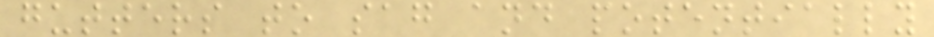gutters to sag and potentially
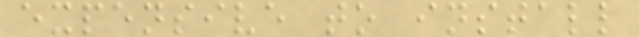expensive to install
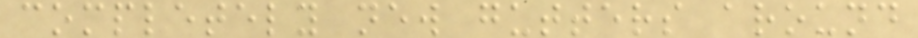completely new gutters around
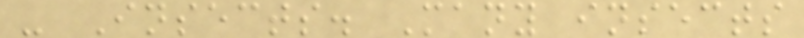- Insects. Many insects
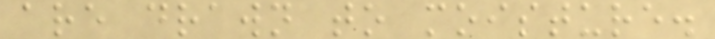are drawn to moisture.
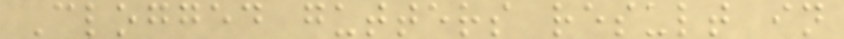Clogged gutters result in
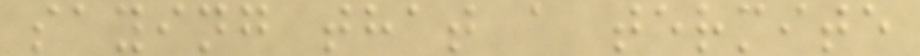saying that a termite
